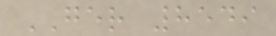GER 8549
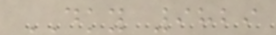DKY 9829
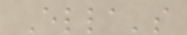Ella's
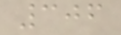306
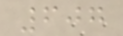607
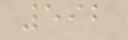592
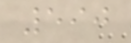590
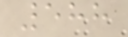588
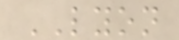LYON
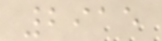2915
